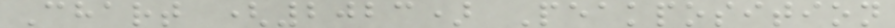Chart (2023) Peakposition
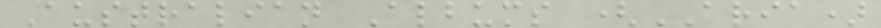Australian Albums (ARIA)
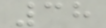38
